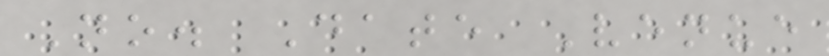No. Date Venue
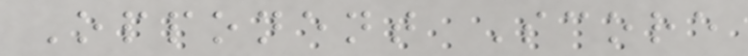Opponent Score
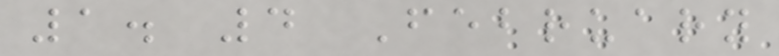1. 4 February
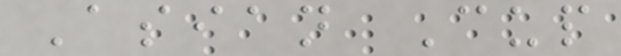Asian Cup
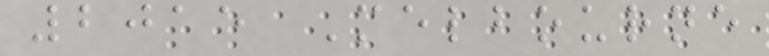2015 Melbourne
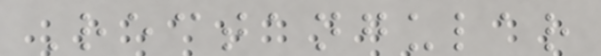Rectangular
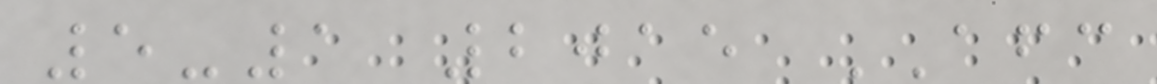5-1 2015 AFC
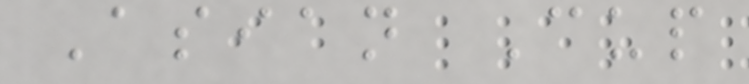Asian Cup
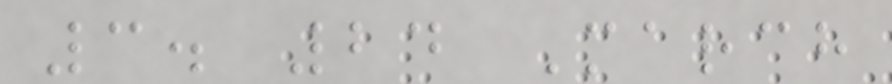3. 24 March
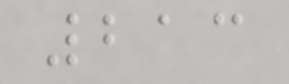213
